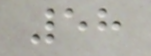58
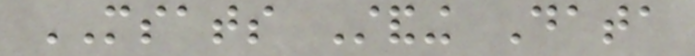MSATS Standing Data
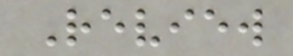Review
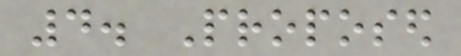4. Proposed
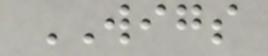WIGS
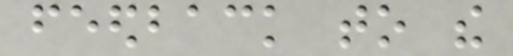feedback to the
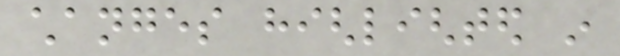changes highlighted in
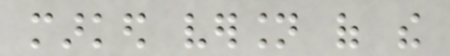marked version of the
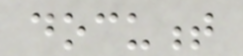document
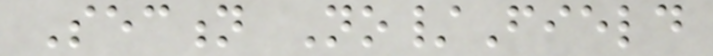Section No/Field
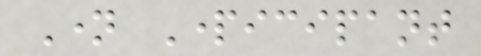Name Participant
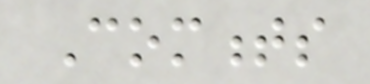Comments
